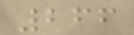266
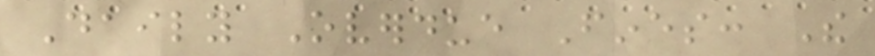Daily Overdue Fines: The
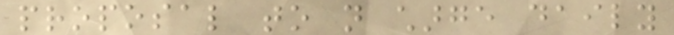proposal to not charge daily
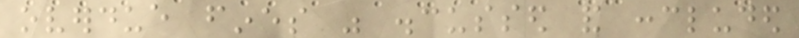overdue fines was discussed and concluded
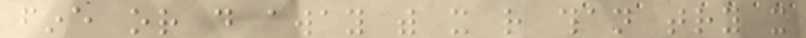fine or do away with it rather than try it
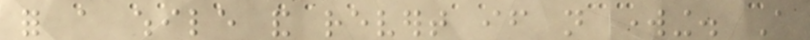for a while and revert if not working. A
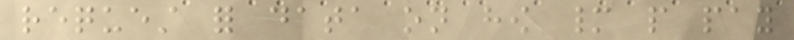request for data on how many people pay
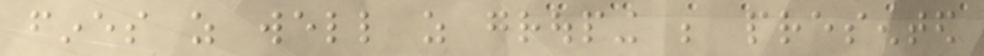fines as well as grouping be presented
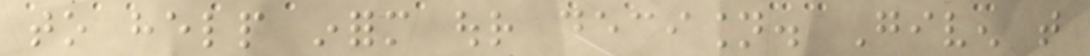to help inform our decision. Given that
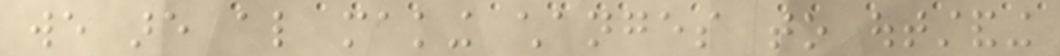we are also making changes to outstanding
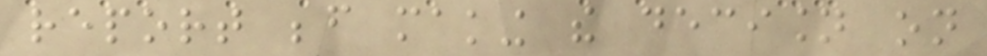report before making the decision on
